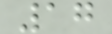17
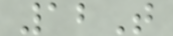12T
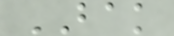BAK
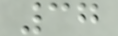37
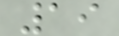19
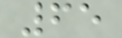65
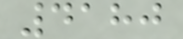4180
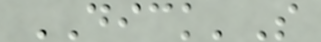DICK'S
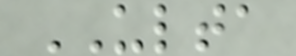ULTA
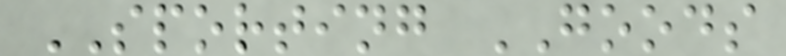SPORTING GOODS
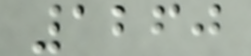1260
